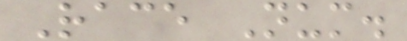Race Num.
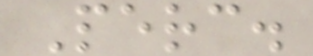Perc.
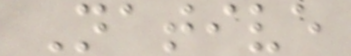Native
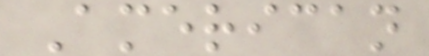American
